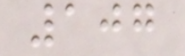107
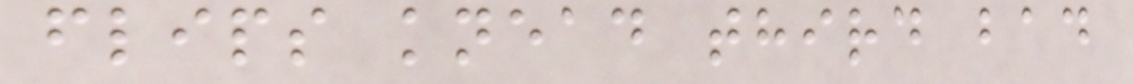flips knead third bad
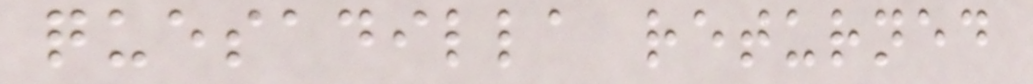quesadilla returned
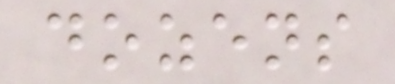dozens
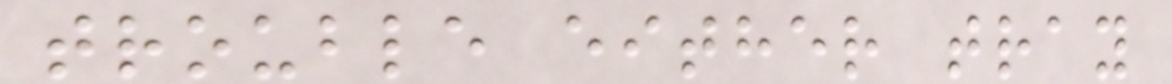trouble either tray
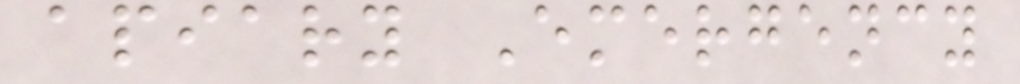apiary Emergency
